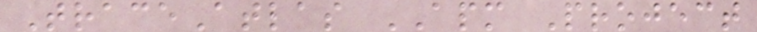TraceAtlas APM Project
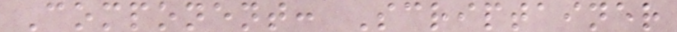Component: Scriptainer
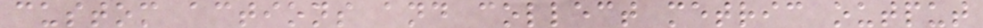custom actions and collect metric output
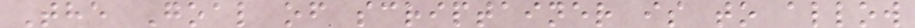The Goal of scriptainer is to allow
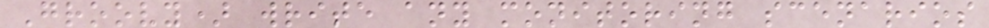Groovy) write any monitoring scenarios
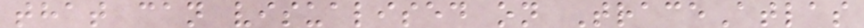that can visualised on TraceAtlas
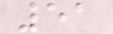51
